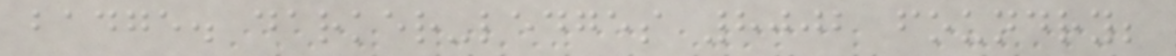badge. darker-ledges 8002 foundry;
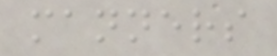manners
